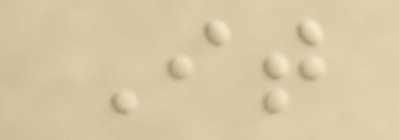It
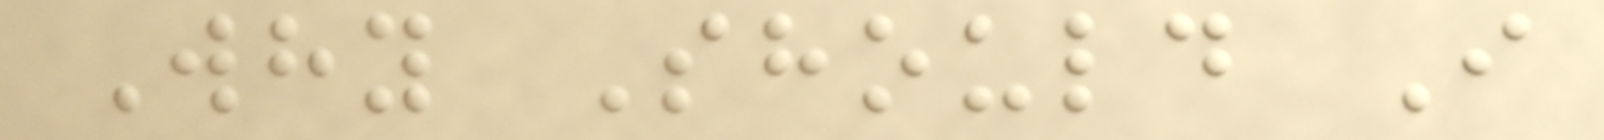Why Should I
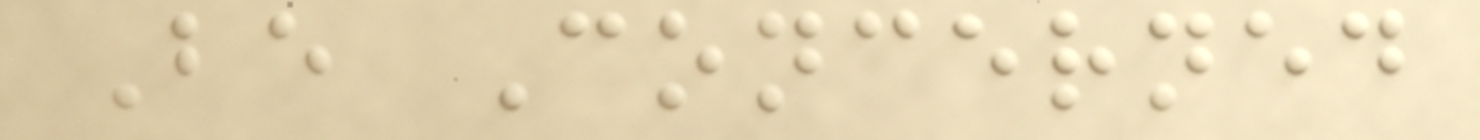Be Concerned
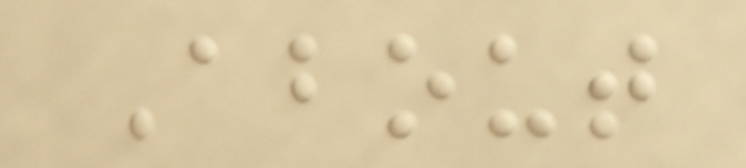About
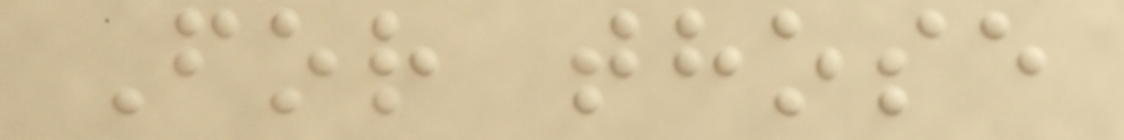For those
